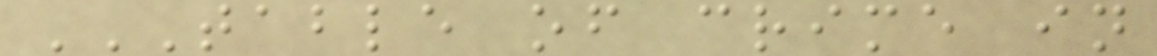TABLE OF CRIME IN
